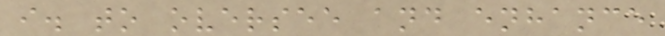i. to oversee and enhance
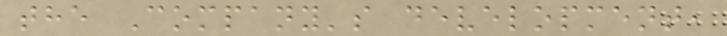the Company's development,
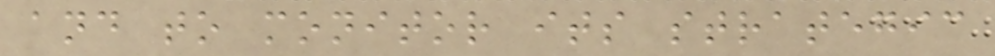and to monitor its strategic
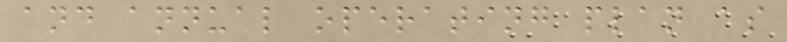and annual operating plan as
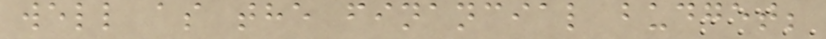well as the financial budget;
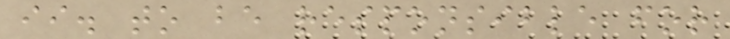ii. to be responsible for
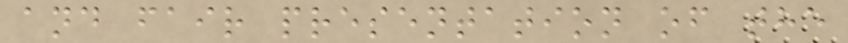and fair presentation of the
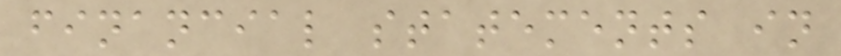financial statements in
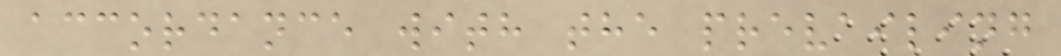accordance with the prevailing
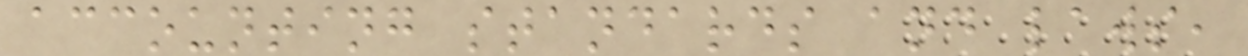accounting standards and laws,
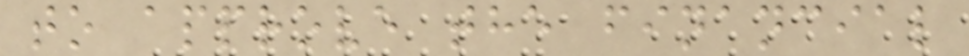to approve the financial
